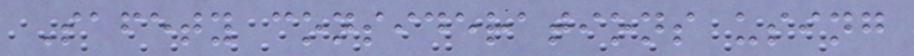Safety considerations using
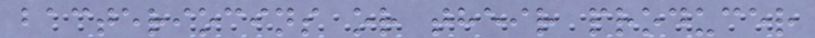bacteriocins or their producer
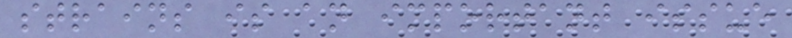strains is an important issue
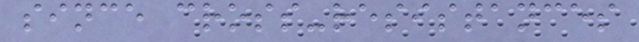since cross-resistances
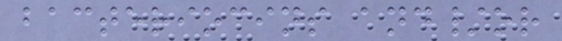bacteriocins and/or
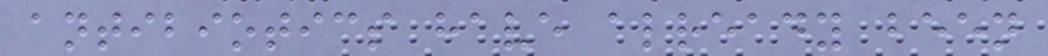antibiotics have already been
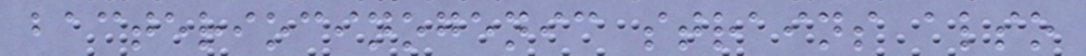bacteriocinogenic strains also
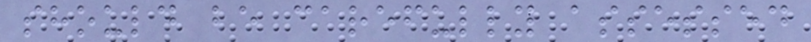should be carefully assessed
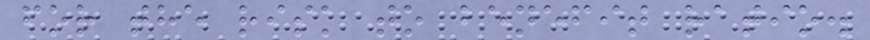for the risk to benefit ratio.
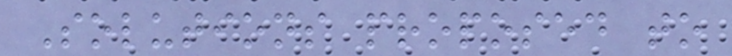Solutions proposed to
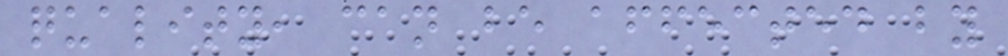quality, can be affected by
